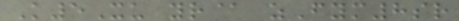K5Xu yr@ zFym8sr
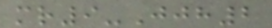mr9-Jjh2
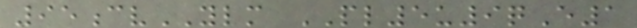95cvYLM PL5u9qE1
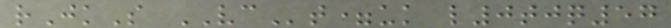rJkS VCt=uk l0tjq57
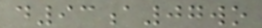d93a07wo
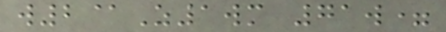w2@Z1wm 71w=
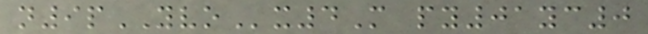n9pYVOx4M py01yc0
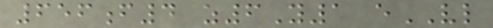656f4 z6Y1 eVL
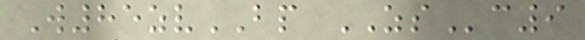W85zvBP ZSc9
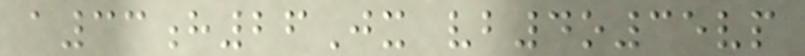a33h26Jx vb4o35vp
